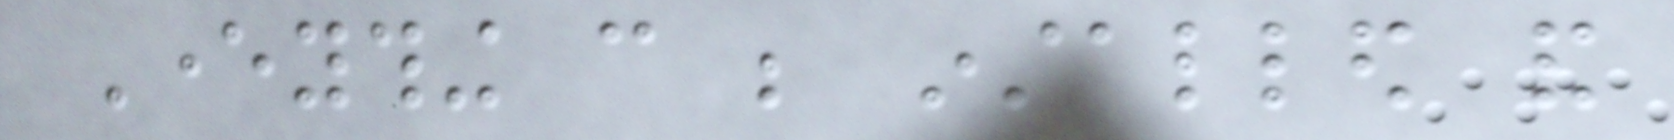Everything can be installed and
